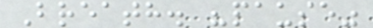Breath. "pause"
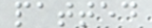patted
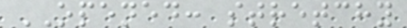OPENED: stretchy
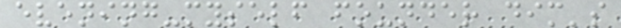evening-myself founder dim's
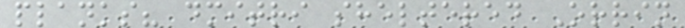planks? dmitri sheltered Orrin
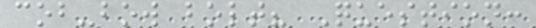cob-bow bolt? Question:
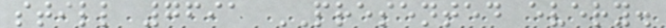still 7691 PRESENTED every.
